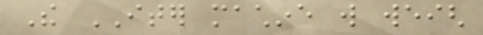The ITER machine will weigh
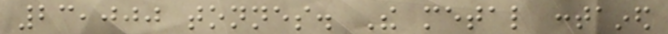23,000 tonnes. The metal contained
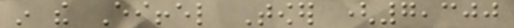in the Eiffel Tower (7,300
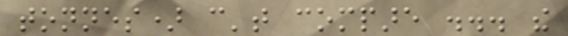tonnes) can't compare ... the
